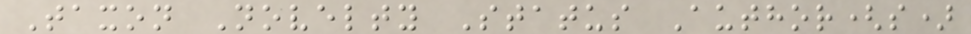Taxon Novelty Status Author(s)
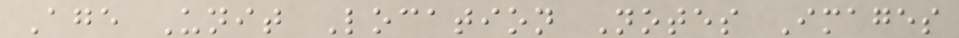Age Unit Location Notes Images
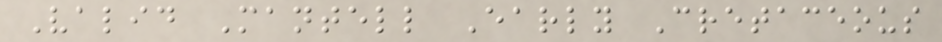Valid Mantell Early Cretaceous
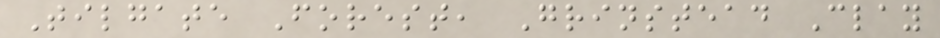Tilgate Forest, Grinstead Clay
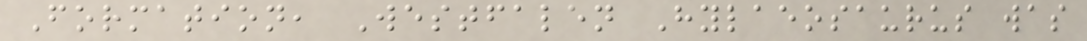Formation, Westfalen Hylaeosaurus was
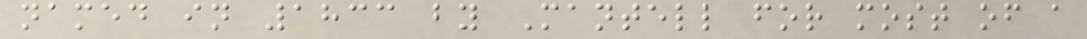named in 1833 by Mantell for most of a
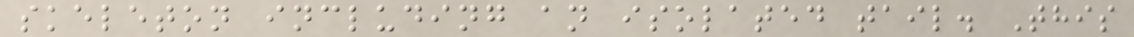skeleton including an isolated tail. This
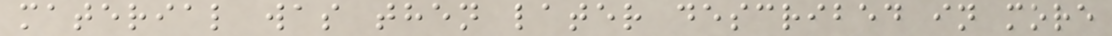material was then later described in more
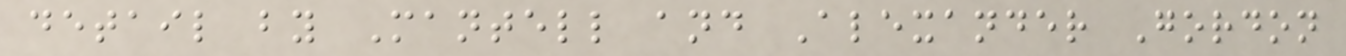detail by Mantell and Alexander Gordon
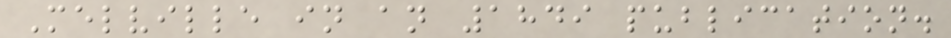Melville in an 1849 publication.
